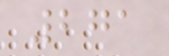271
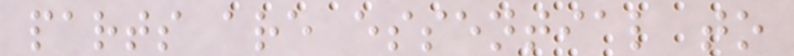parts are essential to
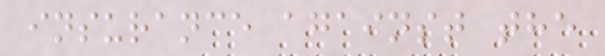insurance against the
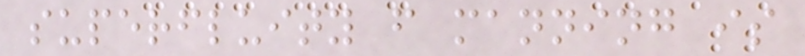superfluity f manning is
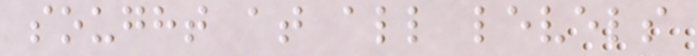sought at all levels
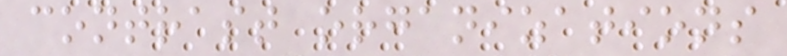contrast organizations
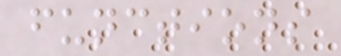functions
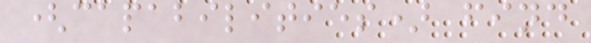(capabilities) find
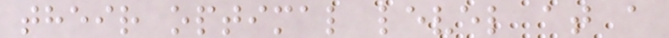their optimal level at a
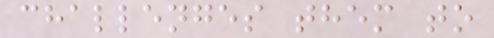challenges them to
